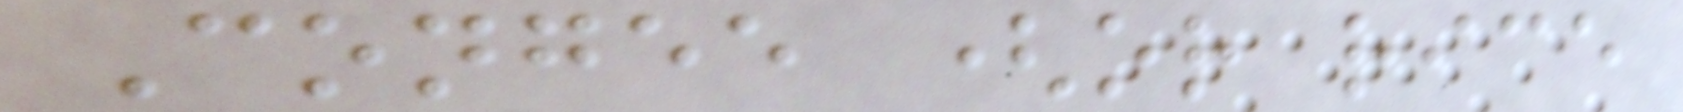Congee (or rice
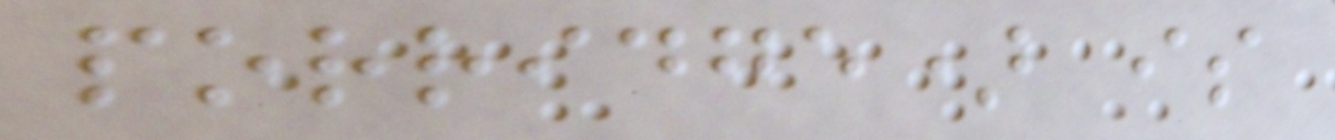porridge) is
